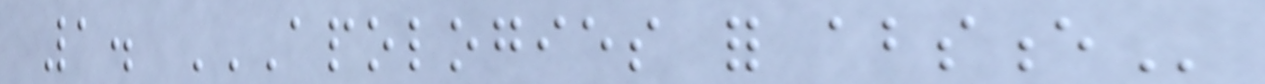1. APOLOGIES FOR ABSENCE
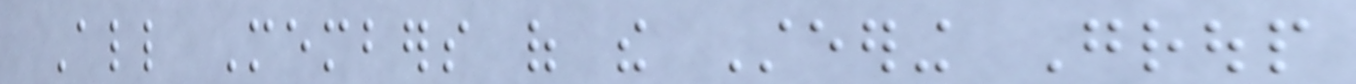All Members of the Steering Group
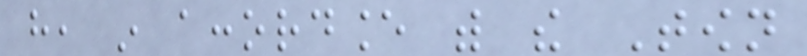have, in accordance with the Town
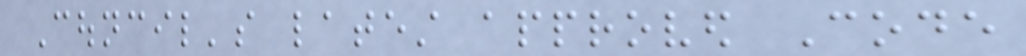Council's latest approved Code
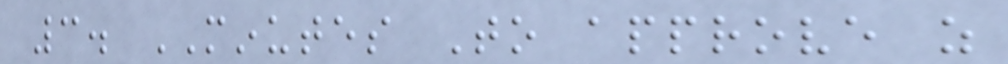3. MINUTES To approve as
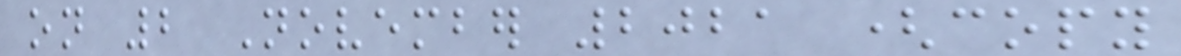on 2 November 2021 (copy
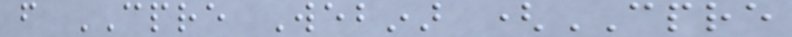from CPRE Webinar (CPRE
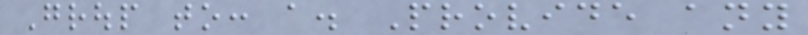Group to: a. Provide any
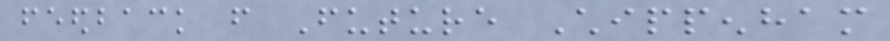feedback from Future Chippenham
